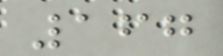167
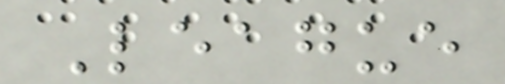League
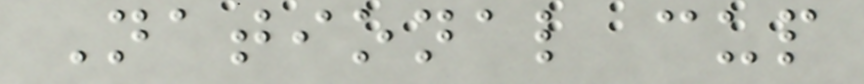National cup
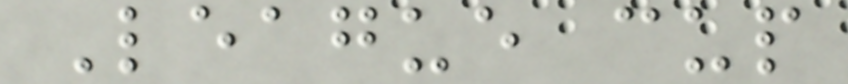League cup
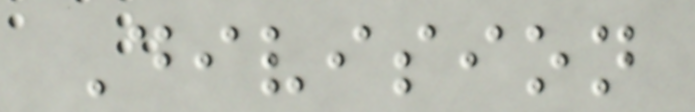Division
